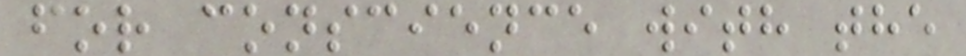for conscience with the
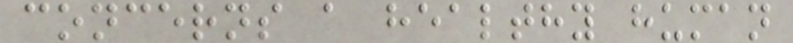concerns a healthy human
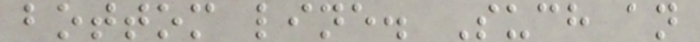bottom line. Such an
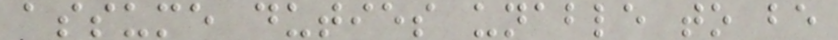assume duties unable to be
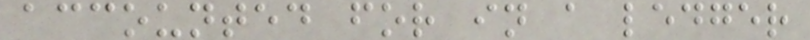accounted for in a ledger
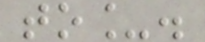to_.
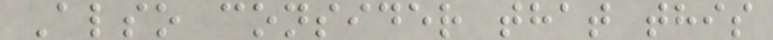Also consider that this
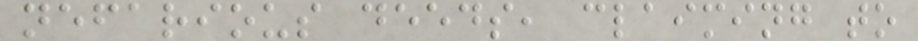nefarious deeds, claiming to
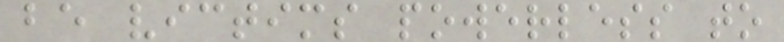be victims powerless to
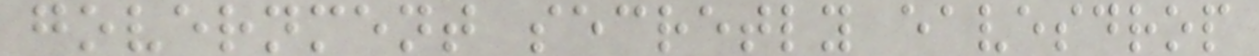government secretly eavesdrop
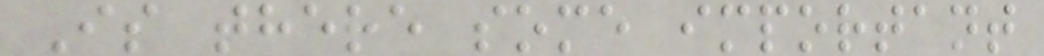Is there some important
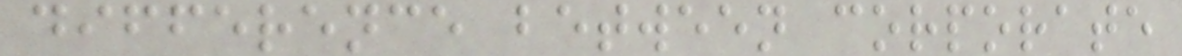difference between corporate
